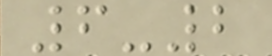6-2
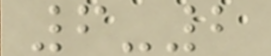6-2
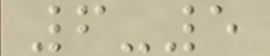6-5
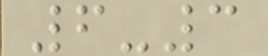6-3
